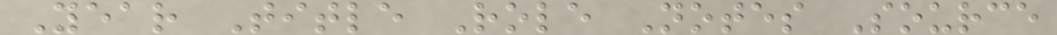Year Title Role Notes Source
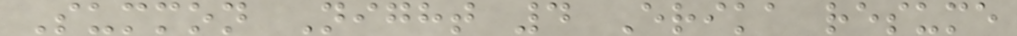Summon Night 4 Erika resume
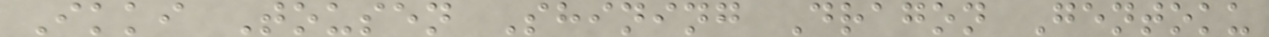Ikki Tousen Shining Dragon Gentoku
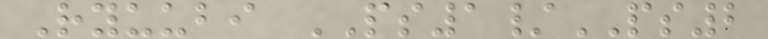Ryuubi PS1/PS2
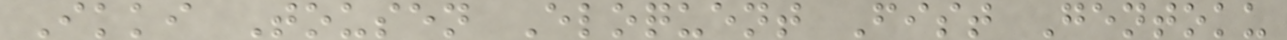Ikki Tousen Eloquent Fist Gentoku
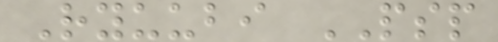Ryuubi PSP
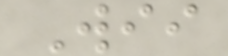Wii
